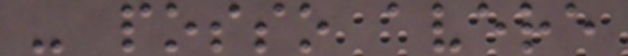- posso avere
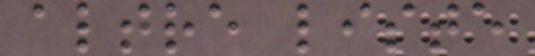altre liste
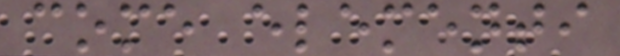come elementi
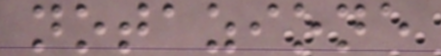notazione
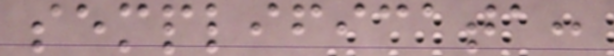semplificata:
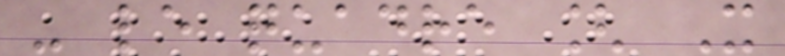- le quadre [ X
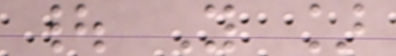| Y ]
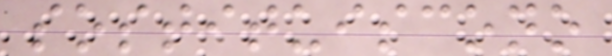sostituiscono
